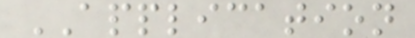APPLICATION
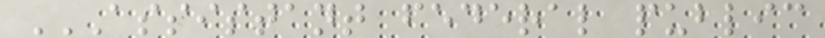ASSISTANT FEDERAL PUBLIC
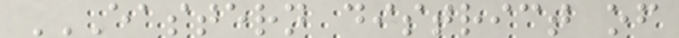EASTERN DISTRICT OF
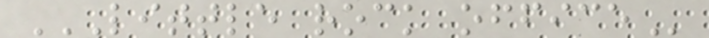LITTLE ROCK OFFICE
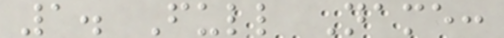1. Full Name:
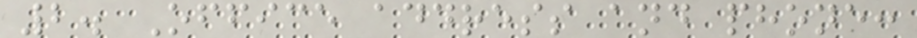2. Office address and phone:
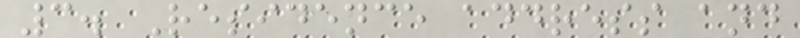3. Residence address and
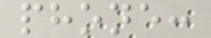phone:
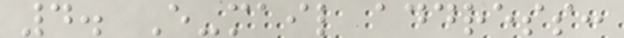4. E-mail address:
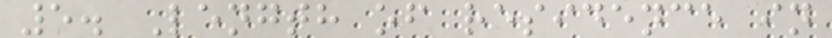5. Length of residence in
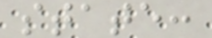state:
